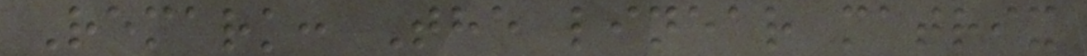Remark: The linear matrix
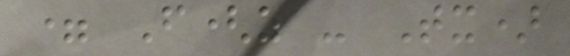= F(z - Tx)
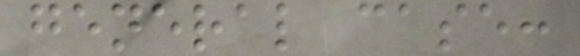general case:
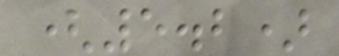(5.2)
